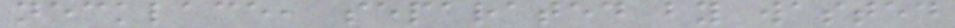necklace, separated by wasted
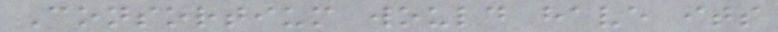Consortium would have its
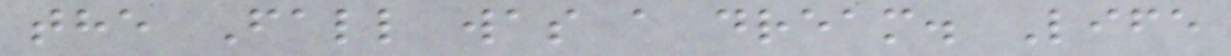the Fall was a dream. Life
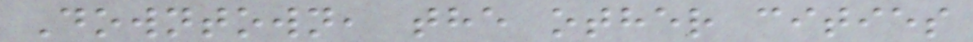Downtown, the other cities
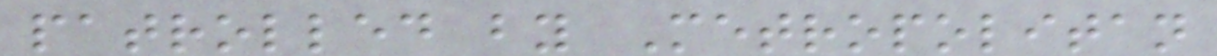patrolled by Metropolitan
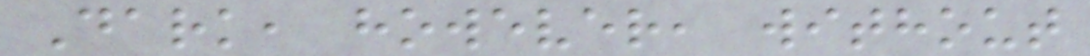Dark, however, without
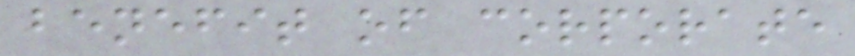benefit of corporate
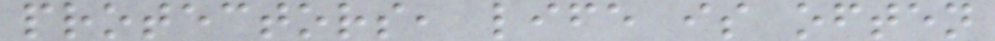protectors, life is often
